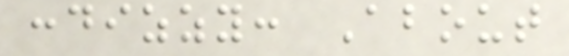:dizzy: About
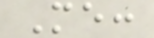Me:
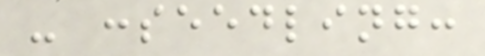- :seedling:
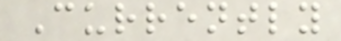Currently
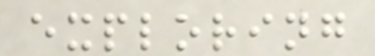exploring
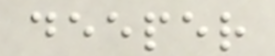deeper
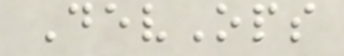DevOps
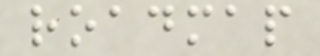roadmap
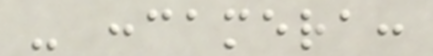- :camera:
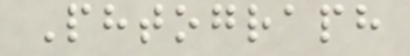Phtograph
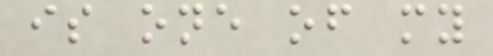is one of my
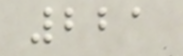221
